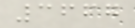3667
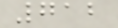712
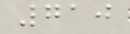710
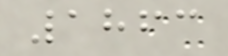1863
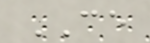CE
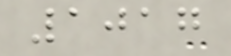1017
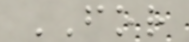FOR
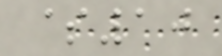$10
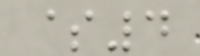$4
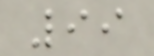99
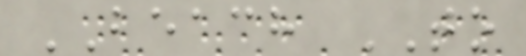BEACH TO
